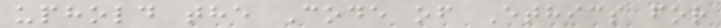uphold the Code of Ethics for
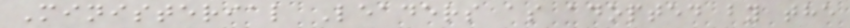Ministerial Leaders as adopted by the
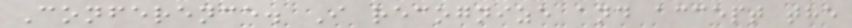Conference. I recognize and accept the
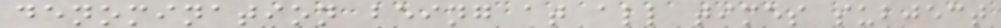denomination being at all times subject
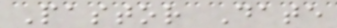Pastor Date
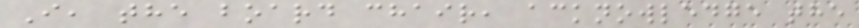I, the board chair, acknowledge the
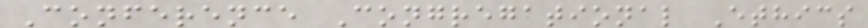Conference Congregational Ethics
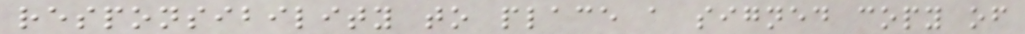responsibility to place a signed copy of
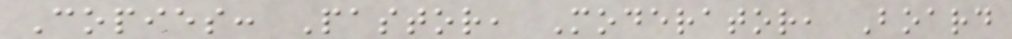Copies: Pastor, Moderator, Board
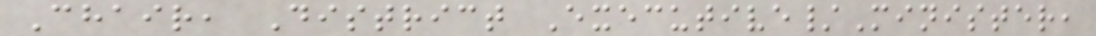Chair, District Executive/Minister,
